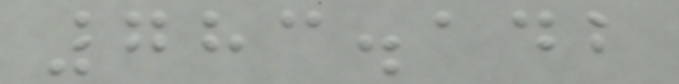783.142
